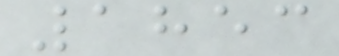1853
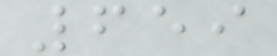659
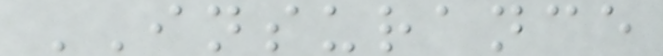INSURANCE
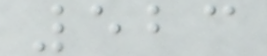523
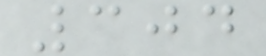304
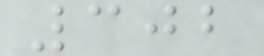302
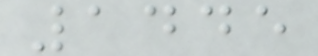1445
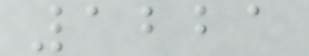1221
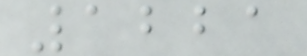1221
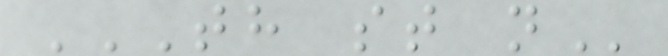TH ST N
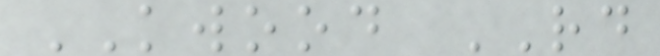KWOOD RD
